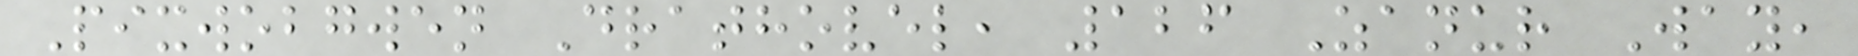Pixwobgwen Drathovel, 126 Zanur Way,
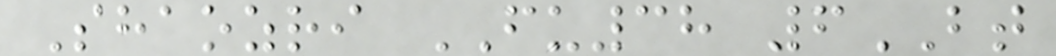Shaozri FU38 6BT
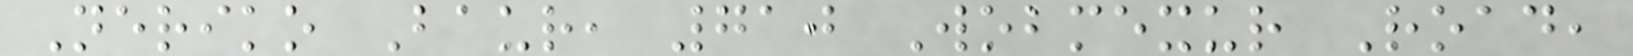Neriko Baur, 710 Wobmexur Road,
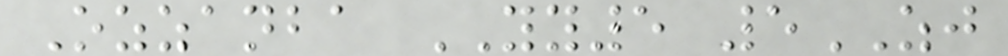Ozzanba YY5 5ZJ
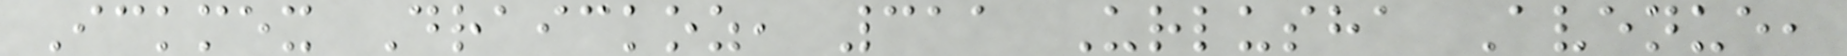Ickmex Draickoz, 311 Urlusha Avenue,
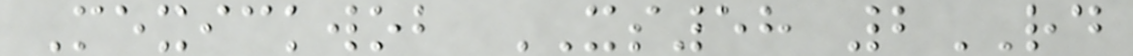Mexickwob XS58 2RD
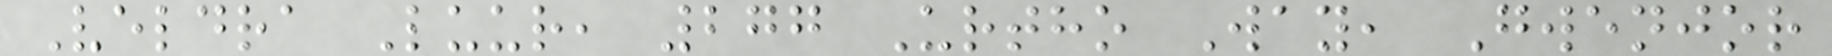Veldra Luur, 277 Urtho Way, Gwenjor
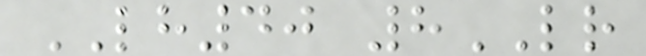LH40 8LR
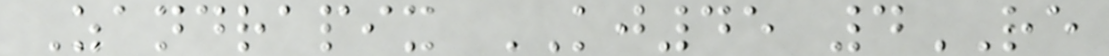Zandrapix KJ45 4RE
